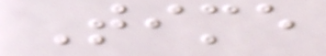Time
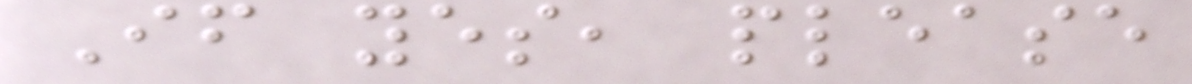If yes, please
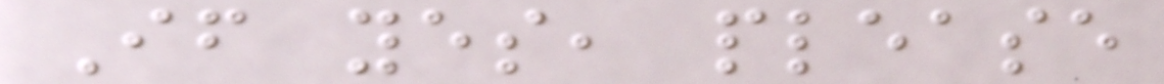If yes, please
